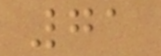71
